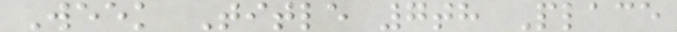Week Title 7th Place
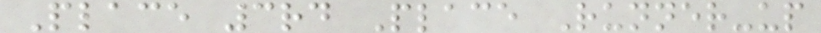Place 3rd Place Runner-up
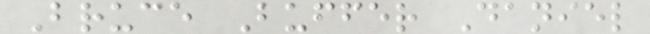Bruce Buffer Daniel
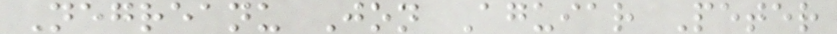Negreanu Jon Aguiar Peter
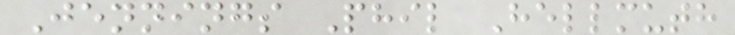Jennings Phil Hellmuth
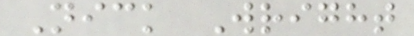Nick Wright
